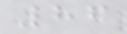86
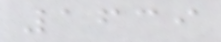1639
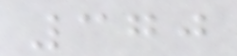370
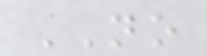NO
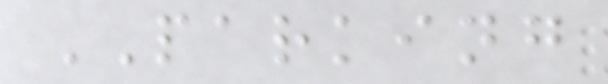PARKING
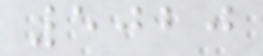5020
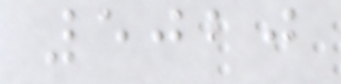5020
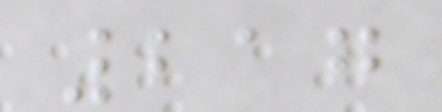217
